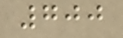700
